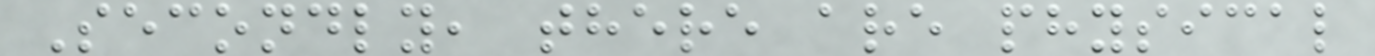Secondly, there are physical
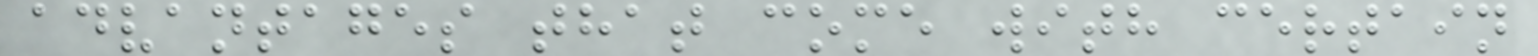advantages that come with certain
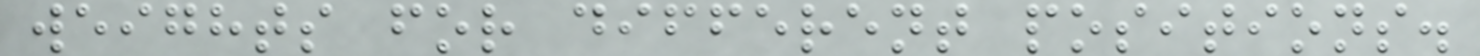weights for different positions.
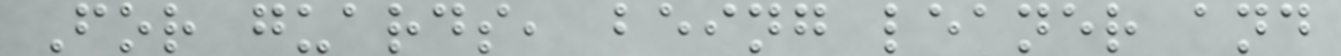For guards, being leaner and
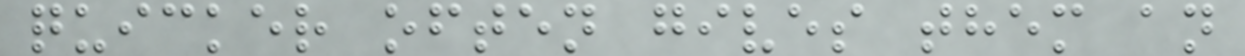quicker often gives them an
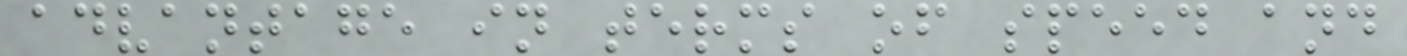advantage in terms of speed and
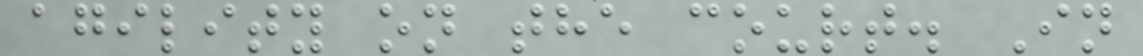agility on the court. In
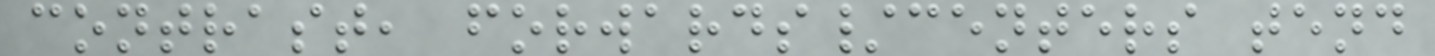contrast, forwards/centers tend
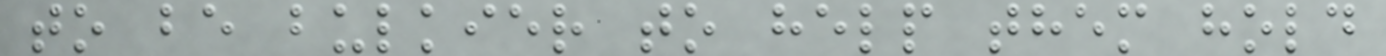to be bulkier to help them hold
